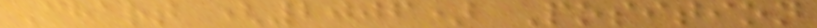Chart (2006) Position
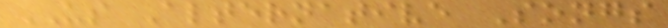US Alternative Songs
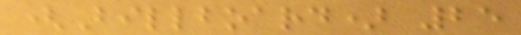(Billboard) 25
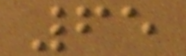65
